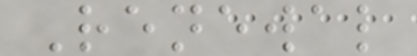Renewal
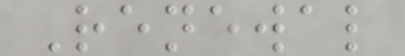Renewal
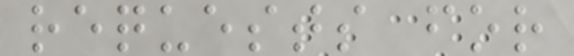requests for
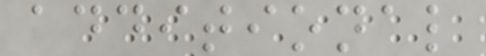additional
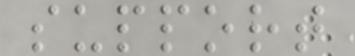support
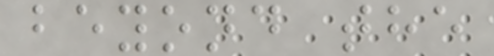beyond the
